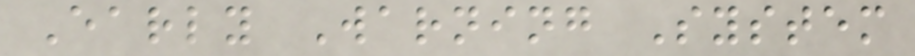Early Warning System
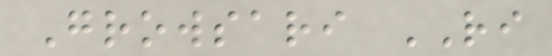Growsari RI
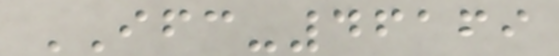IFC-46169
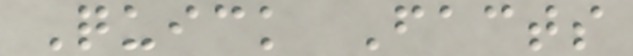Quick Facts
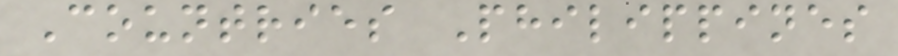Countries Philippines
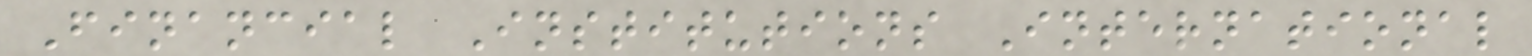Financial Institutions International
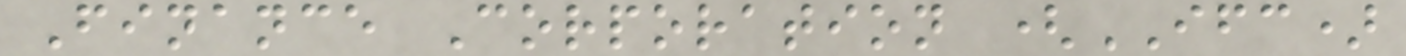Finance Corporation (IFC)
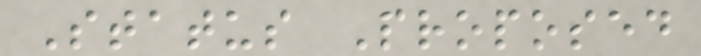Status Proposed
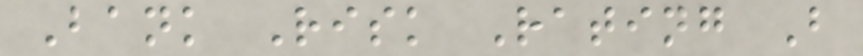Bank Risk Rating B
